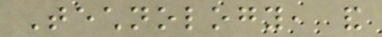Technology, and
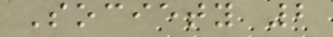Society 2
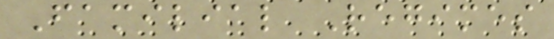Familial Regimes
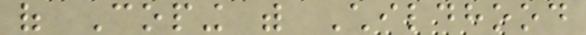of Coping with Childhood
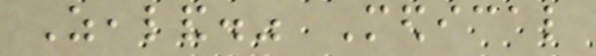Zealand." Medical
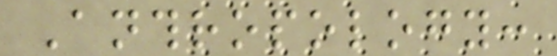Anthropology:
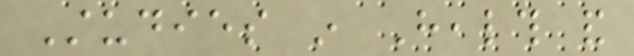Studies in Health and
